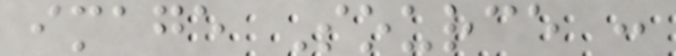image Source :
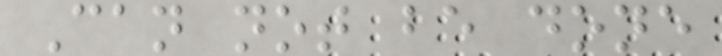Can not be done
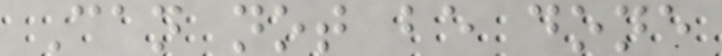Can not be done
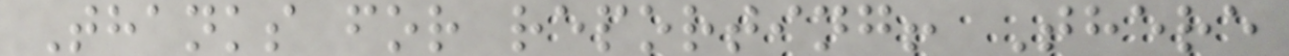Thanks for reporting! There
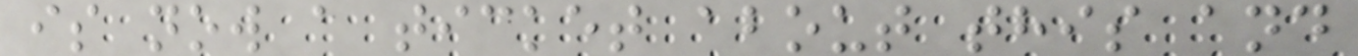is now a ticket about this and
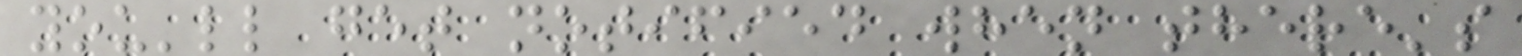you'll get notified when there's
